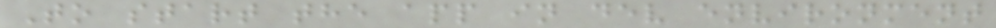To start the app in dev environment
